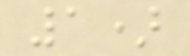1)
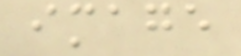image
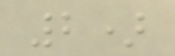2)
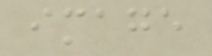image
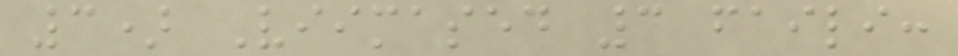3) Viimased 3 faili:
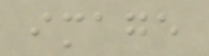image
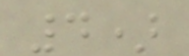4)
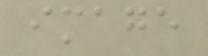image
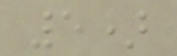5)
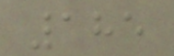185
